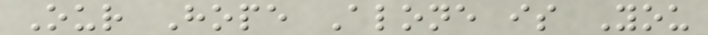Our Hope Alone is You
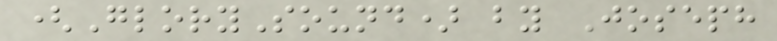(GlorySound) by Joseph
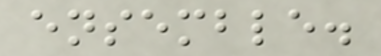ensemble.
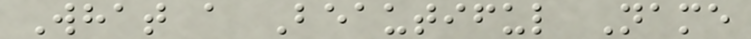What a Beautiful Name
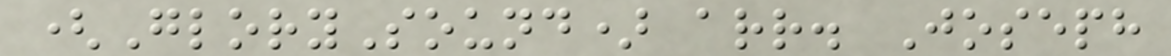(GlorySound) arr. Joseph
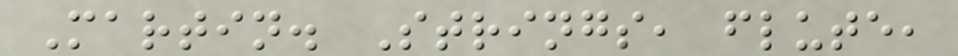Martin. Strings, flute,
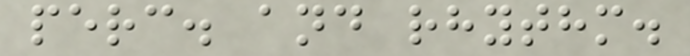perc. and rhythm.
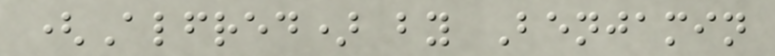(Alfred) by Benjamin
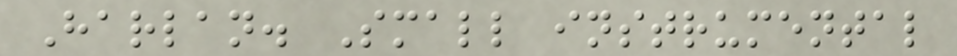Harlan. Small instrumental
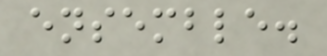ensemble.
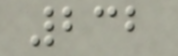232
